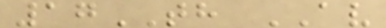17TH AV
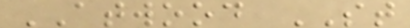ATWOOD ST
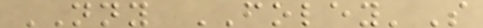NNY FOLEY'S
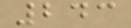243
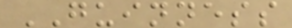GUINNESS
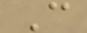C
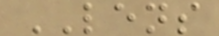LENS
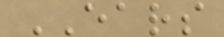EARS
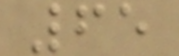65
